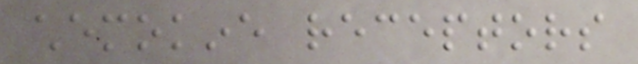chemokine receptors
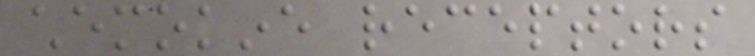chemokine receptors
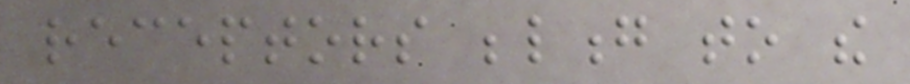receptors belong to the
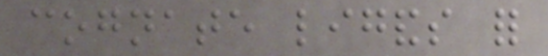cognate ligands for
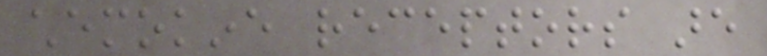chemokine receptors are
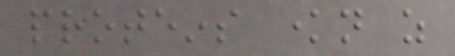proteins known as
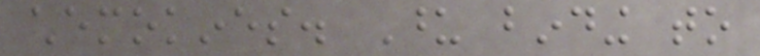chemokines. Upon binding to
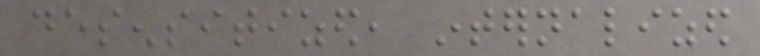desensitized, internalized
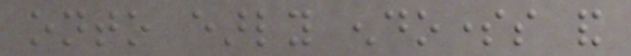onto early endosomes and
